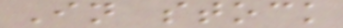In stock
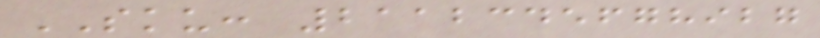SKU: 2112345678927
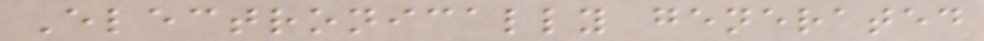Electronically generated
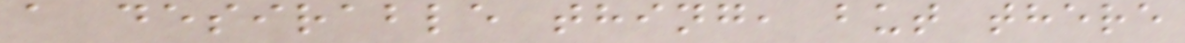a desirable thing, but there
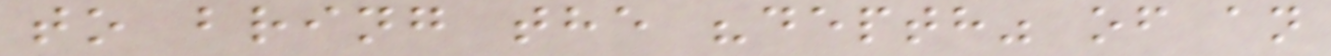to bring the "depth" of an
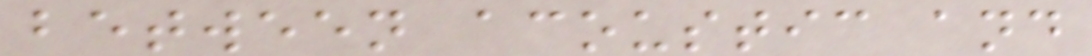between acoustic and
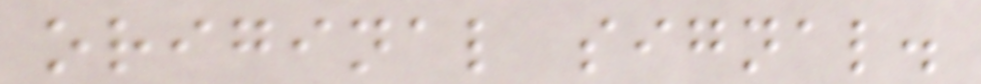original signal.
